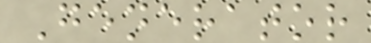Generator
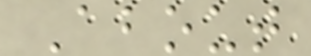About
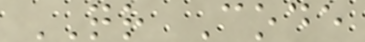QR Code
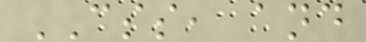CSS, and
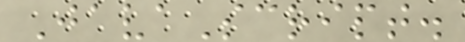JavaScript.
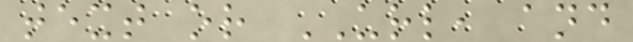text or URL, and
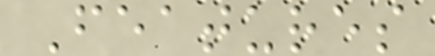Features
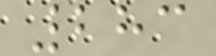283
